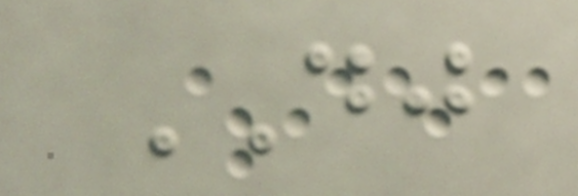DJ
